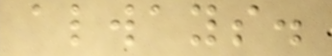always.
